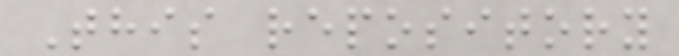This repository
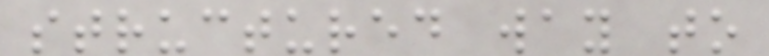structured way to
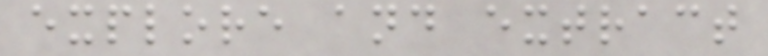explore and extract
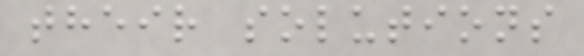their solutions
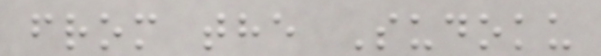from the Sudoku
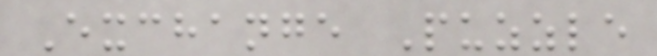Exchange Puzzle
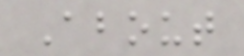About
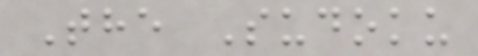The Sudoku
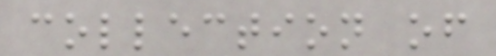collection of
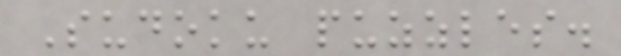Sudoku puzzles.
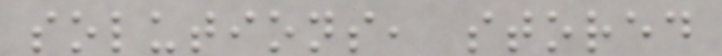solutions, stored
